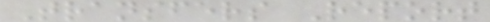Transfers Report
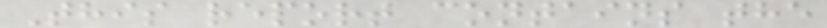This report contains the
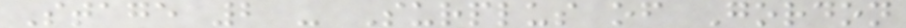Stage 2 - Surplus of Gordon
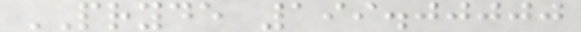PRYDE 199.00000
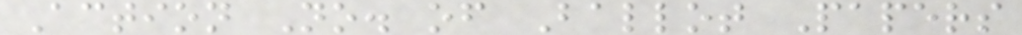Action No. of Ballot Papers
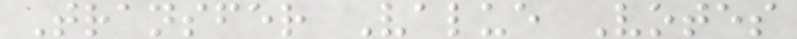Transfer Value Votes
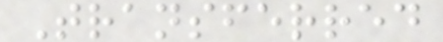Transferred
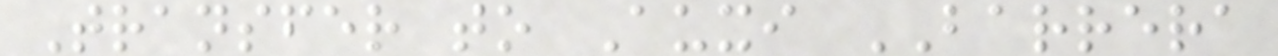Transfer to Auxi BARRERA
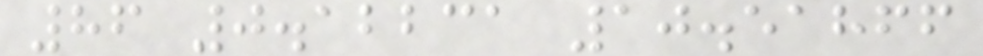86 0.12231 10.51866
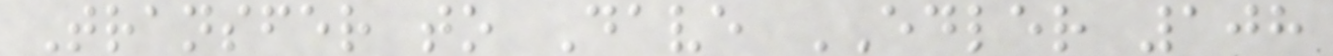Transfer to Dave EDLER 108
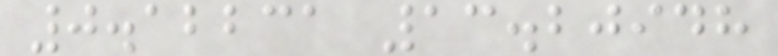0.12231 13.20948
